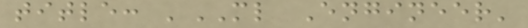title: 'ML Engineer'
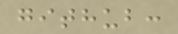github:
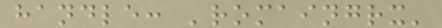handle: 'romaingrx'
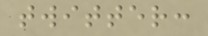twitter:
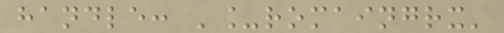handle: '_romaingrx'
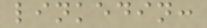linkedin:
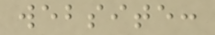website:
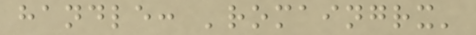handle: 'romaingrx'
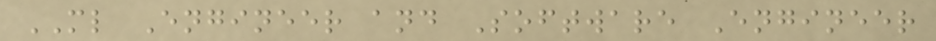ML Engineer and Software Engineer
